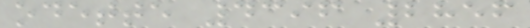odette 4396 2856
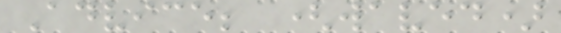Advice; (waved)
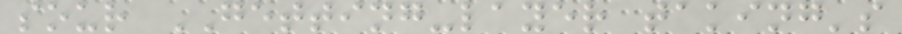sour GETTING-layer taking's
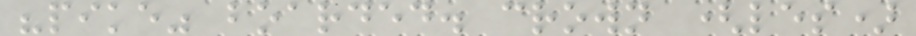"pike" boarded. crown (les)
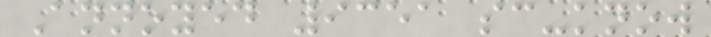Annoyed 9351 sc-know
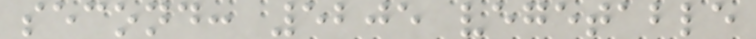second: 5205 vegetable
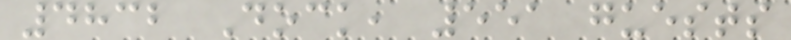4832 Dock, 551 guests
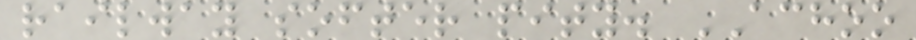railway softer pity. ACHOO
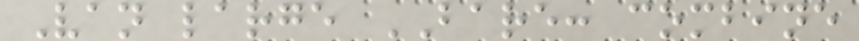Van large BARE: combine
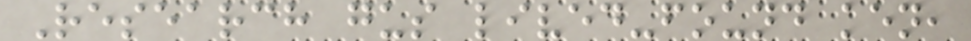Research gus lived-found ken,
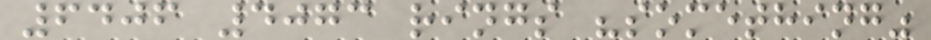6406 4073 rings "something"
